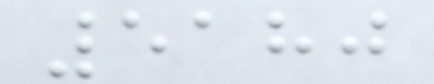5180
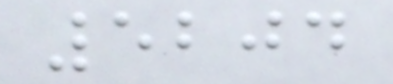5204
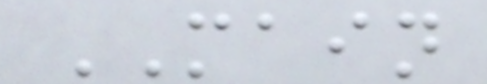MAIN
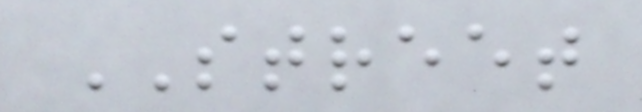STREET
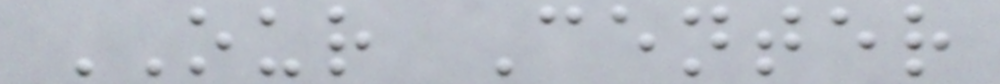OUR Center
